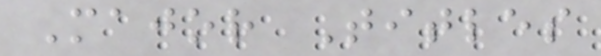Major Titles
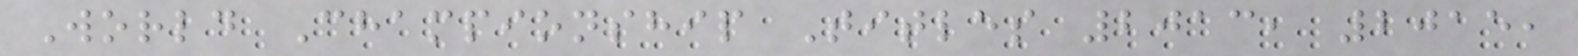World Championship Titles 2013, 2015,
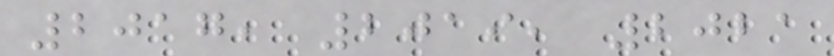2017, 2019, 2021
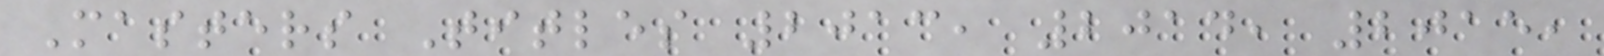Masters Titles 2013, 2014, 2015,
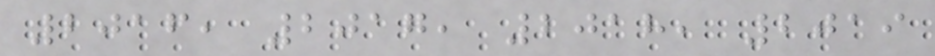2016, 2017, 2018, 2019
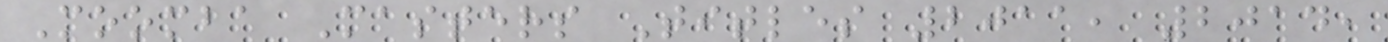Moomba Masters Titles 2011, 2014,
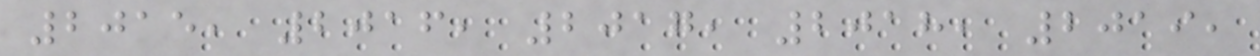2015, 2016, 2017, 2018, 2019,
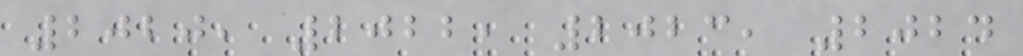2020, 2022, 2023, 2024
